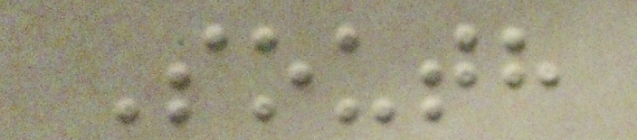South
